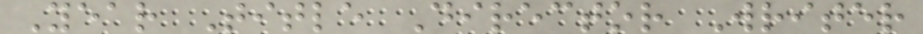Year Title Director Writer
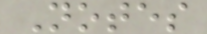Notes
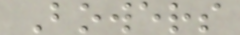Bowers
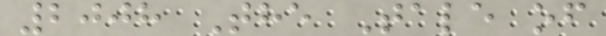2008 The Tale of
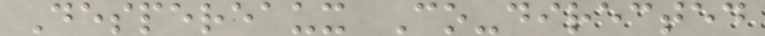Despereaux Co-directed
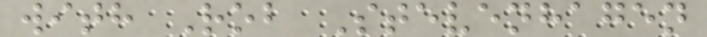with Rob Stevenhagen
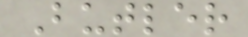Butler
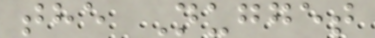the Nugget
